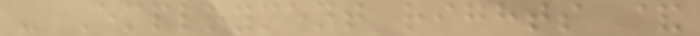- Employment rights &
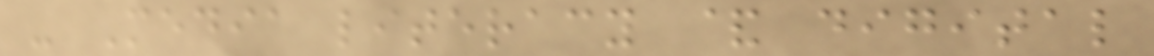- Media literacy & digital
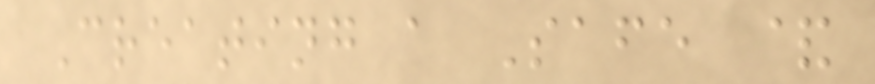Creating a Safe &
